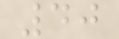40
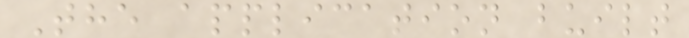The application built
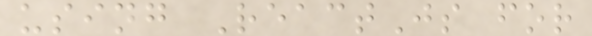using ReactJs for
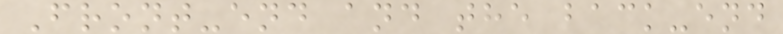Front-end and the back-end
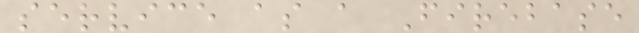service as a Firebase
